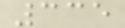335
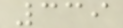339
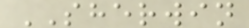SHERWIN
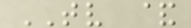TV &
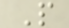P
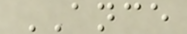ANCE
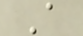A
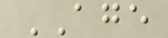AGE
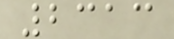2313
